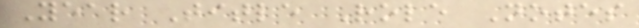Year Title Role Notes
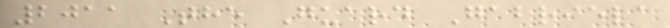2011 The Guard Gabriela
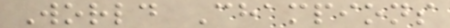World Champions
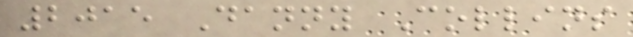2015 Danny Collins
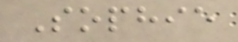Sophie
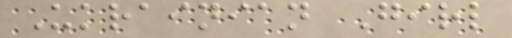Ukrainian Girl
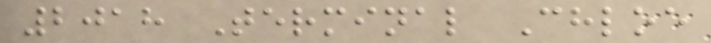2018 Terminal Chloe
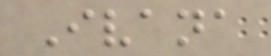Ivana
